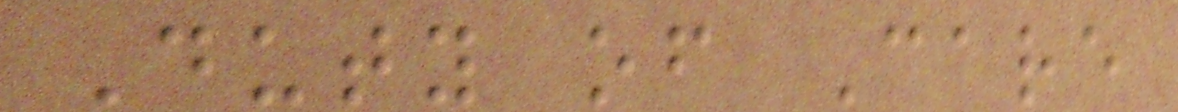Duty of Care
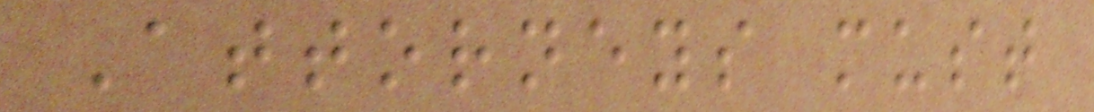Attorneys must
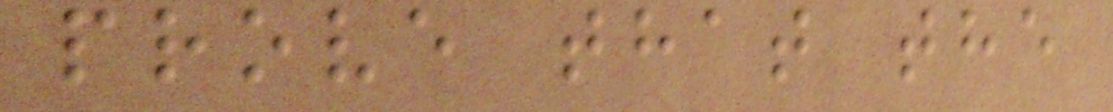prove that the
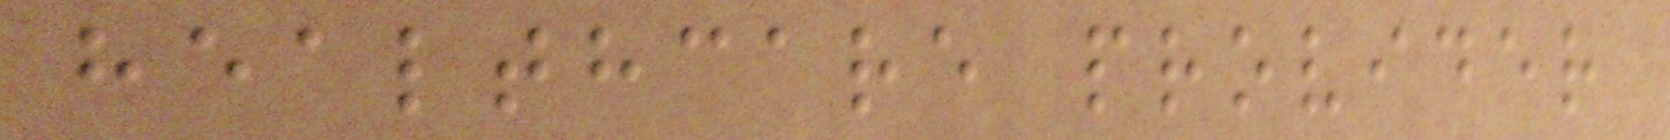healthcare provider
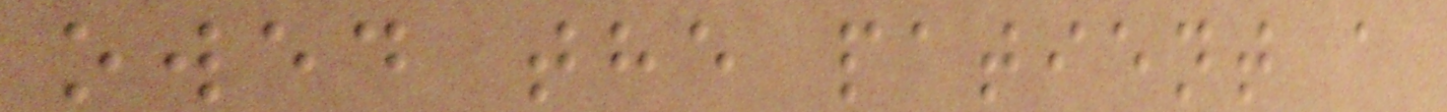owed the patient a
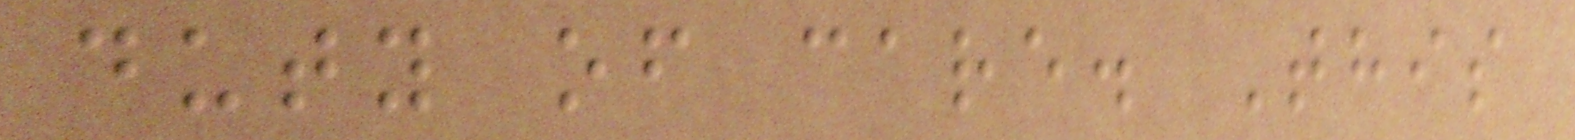duty of care. This
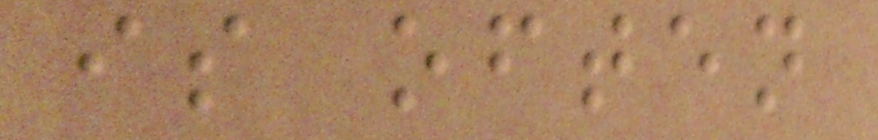is often
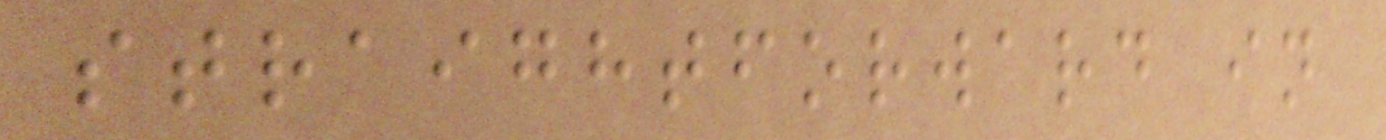straightforward in
